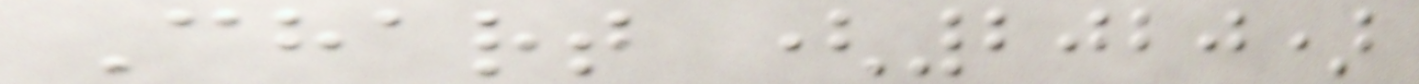Chart (2020)
